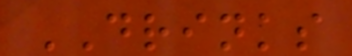DRINKS
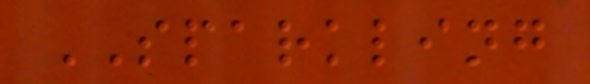SPARKLING
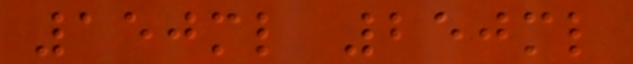150ml 250ml
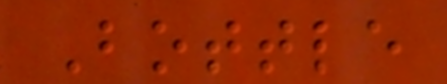Bottle
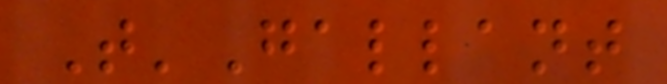T'Gallant
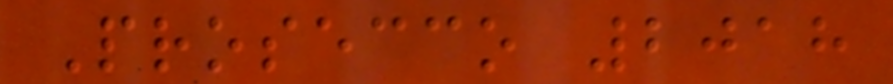Prosecco 2018
